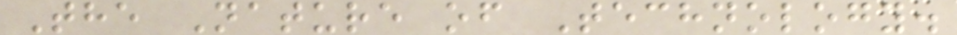The Nature of Technology.
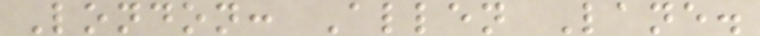London: Allen Lane.
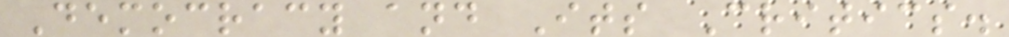Democracy and Its Critics.
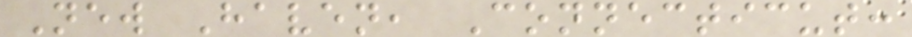New Haven, Connecticut:
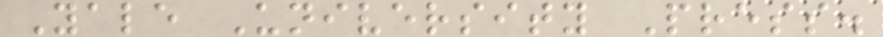Yale University Press.
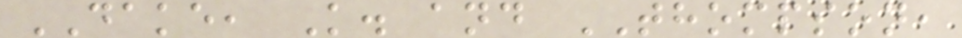DAKE, K. and THOMPSON,
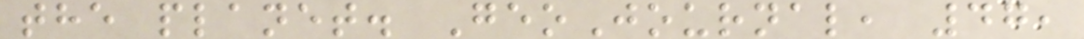the planet. GeoJournal, 47,
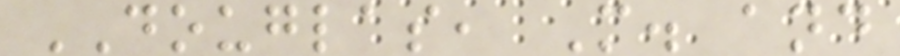DOUGLAS, M. and
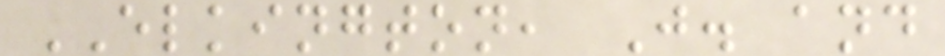ELKINGTON, J. and
